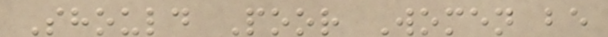Should Poor Women be
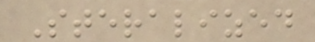Steralized
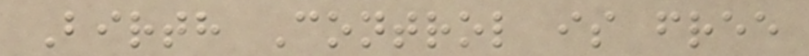Birth Control is free
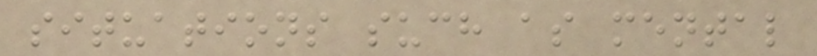situations such as mental
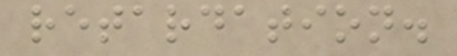retardation.
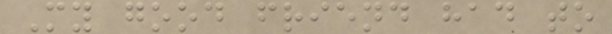My good friend had to
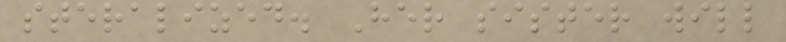steralized. Her sister will
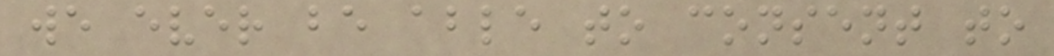we ever be able to consent to
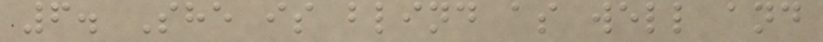6. She is blind as well and
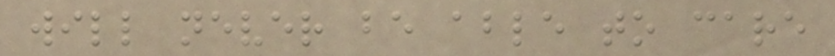will never be able to care
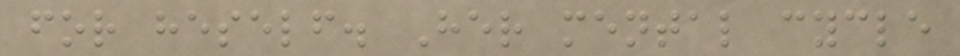for heself. Her mental cycle
